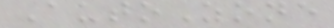AutoZone
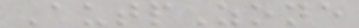AutpZone
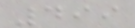499
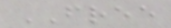FREE
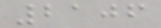2106
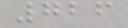726
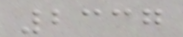2337
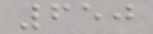650
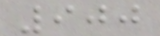900
